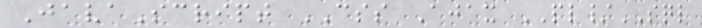JavaScript CSS Ajax PL/SQL
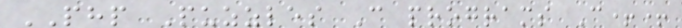PHP Puzzles C programs C++
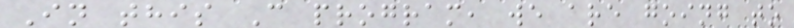In this C program, we are going to
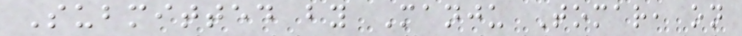Submitted by Manju Tomar, on
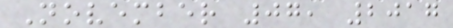November 07, 2017
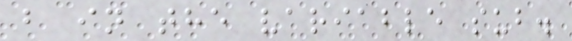b in the variable sub.
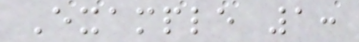Example 1:
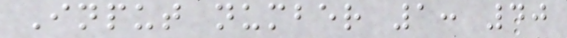Input number 1: 40
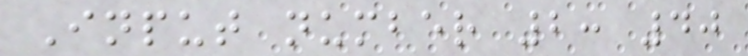Input number 2: 40
